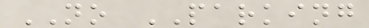NO PARKING
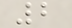2
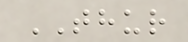THUR
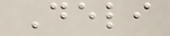Deli
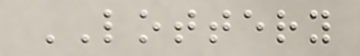LOTTERY
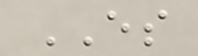ES
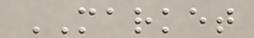MARKET
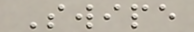Swipe
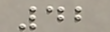42
